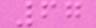67
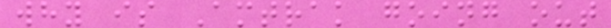why is Amtrak going out
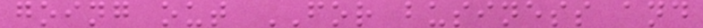going out FOR business and
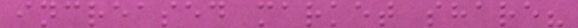increased market share?
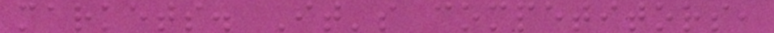markets. It's competitors,
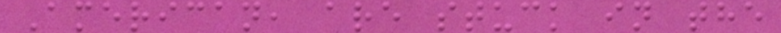American, are stuck in the
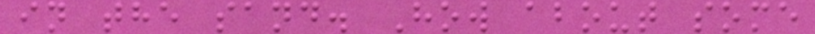in the sand. How about some
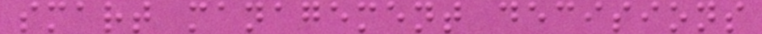smart management decisions
